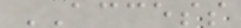ACCESS
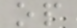op
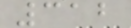312
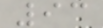93
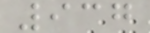937
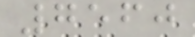7560
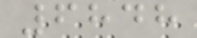6848
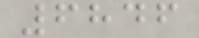6846
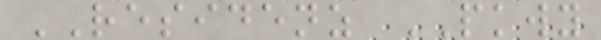RESIDENZ PKWY
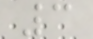3
